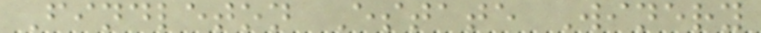Findleton Estate Winery
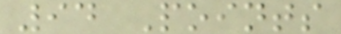94 Points
